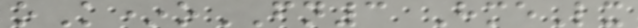oK*oFN3 HmeLx
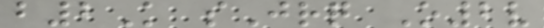b2K sJrq O2v
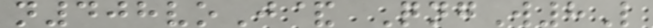n408voJ& QngW8L
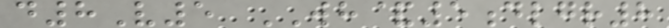d8V5 WH&5dlgr8
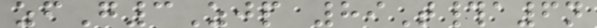zfG3Zjp 89T#a6n
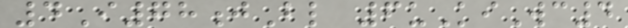4I78jBl 6uKiWc4
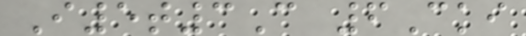I5t3C 6Cki
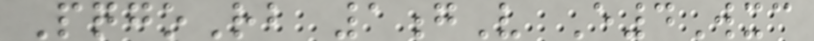PqgoRb 1gV E4Wxc
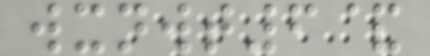wxnwt6&
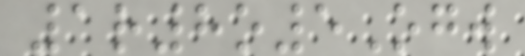1r8o5Ogw
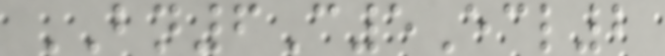BN6C5Ecl2
